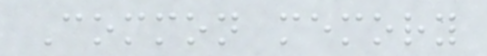Common memory
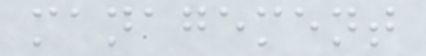management
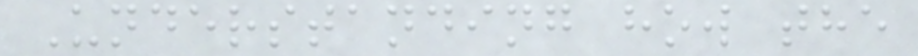Understanding how the
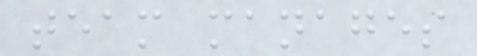team manages
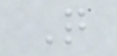Q
